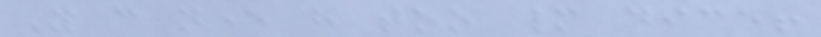You can never have too many dice!
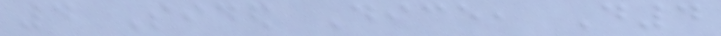4 Sided Dice, D4
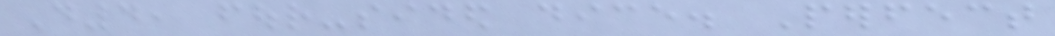D4, four-sided dice. Perfect
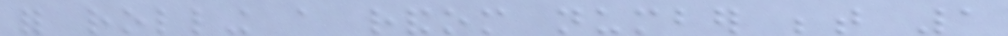for rolling a random number between 1
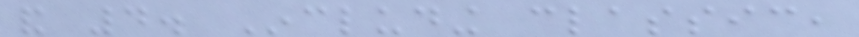and 4. Including classic,
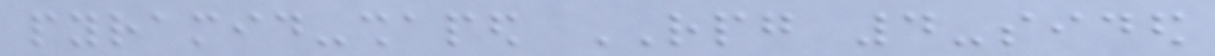pyramid-shaped RPG 4-sided
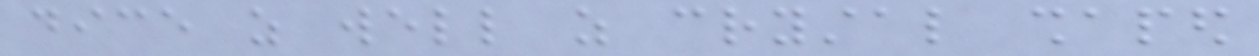dice as well as crystal shaped
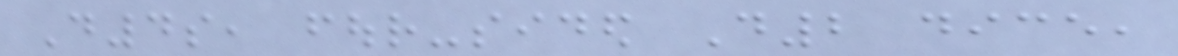D4s, four-sided D2 dice,
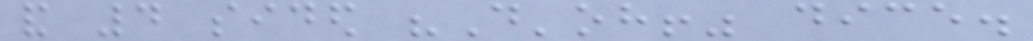and 4 sided "D'oh!" dice.
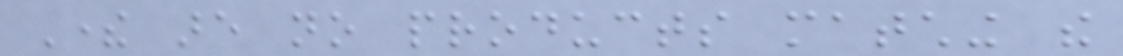There are no products matching the
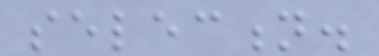selection.
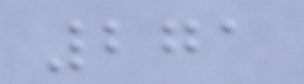271
